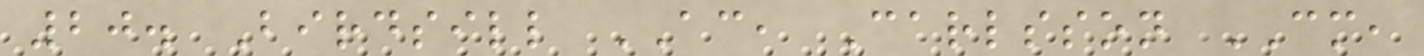20. Birdsill AC, Carlsson CM,
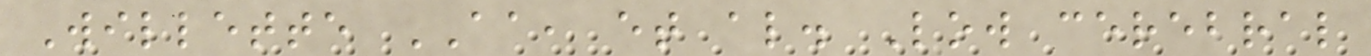Willette AA, et al. Low cerebral
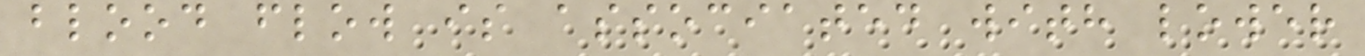blood flow is associated with lower
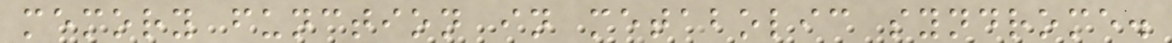memory function in metabolic syndrome.
